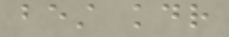best kdr
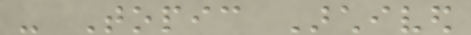- Topic Archived
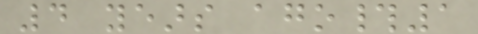4 years ago#1
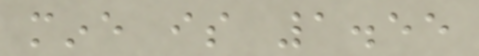mine is 1.55
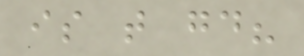is that good?
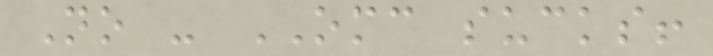No - OMC sucks!
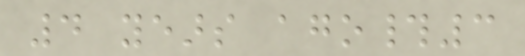4 years ago#3
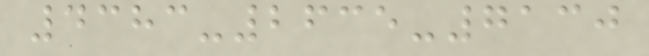4383-2635-7130
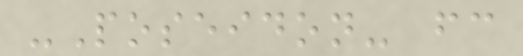-Poseidon- fc
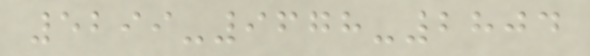5299-9678-2804
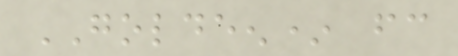GOLDEEN* fc
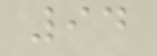94
